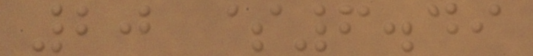20 $6.49
